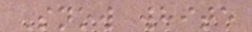Snow white
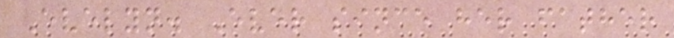Evelyn. Ever since her father
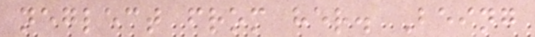neglect from her. Being
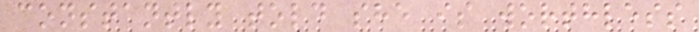constantly told she is worthless
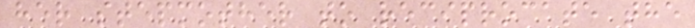her stepmother to reciprocate the
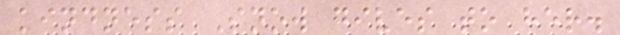kindness Snow gives to her.
